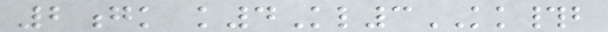2gk k4Kl3KK#b
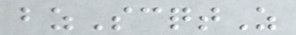bzScqtZ
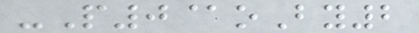-P0@oBy2
